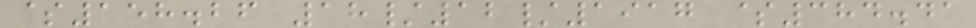$158.26 18/12/1917 $384.41
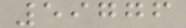59776
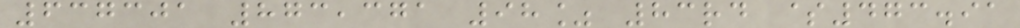637301 873,371 98% 83rd $473.91
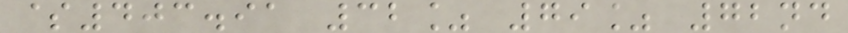$403.91 32% 79% 72nd
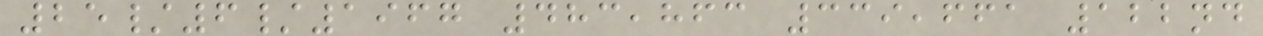25/6/1967 483,863 339,661 122nd
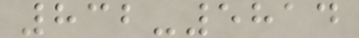832-5814
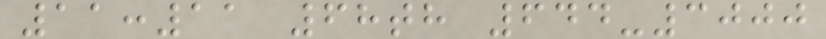11:11 68th 644-3000
